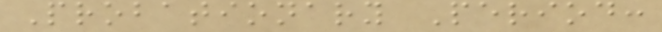Probationary Period:
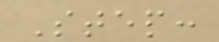Step:
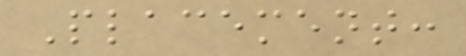Placement:
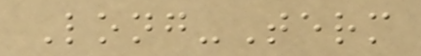Long-Term
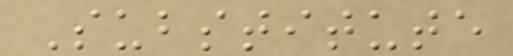Substitute
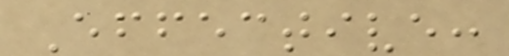Effective:
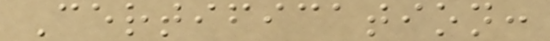Certification:
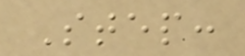Step:
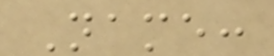Name:
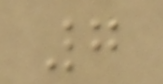7
